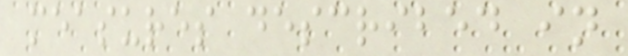measures described in
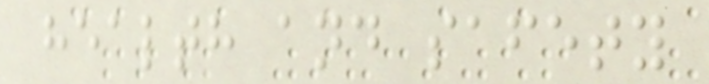health and safety
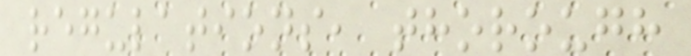regulations, thorough
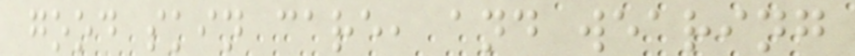good skin care, and wearing
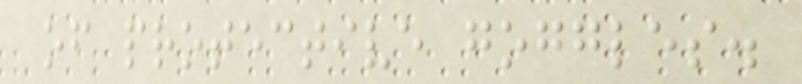of protective goggles.
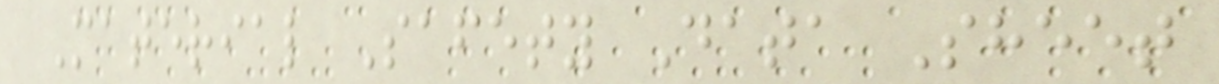Material Safety Data Sheet
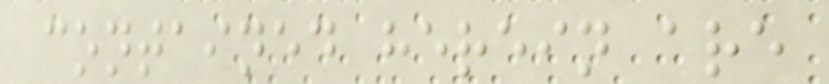contained herein are
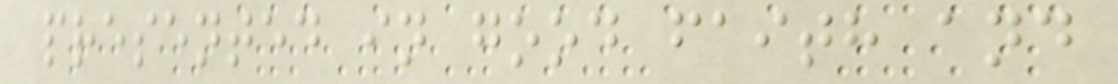presented in good faith and
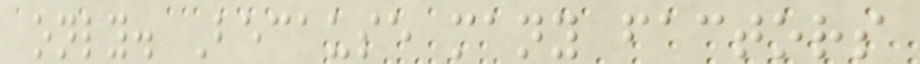only. Because many factors
